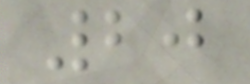20
